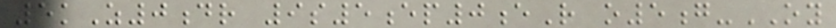5kZ0dr 9s5ep0eR o5g-OY
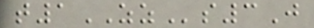t1ZZs3J
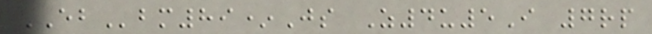EBbm89*Js Z4u5I 7rp
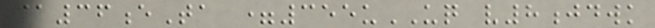@36eTa =355uUQ v8jdwk
